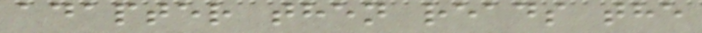adapter then reads the
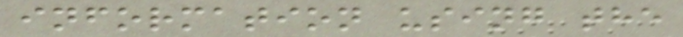information using the
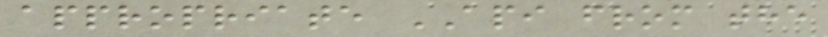appropriate API from the
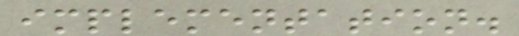implementation.
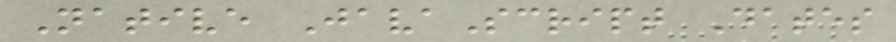Native JavaScript Dates
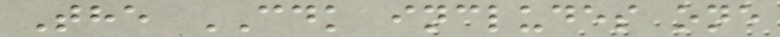The CDK includes one
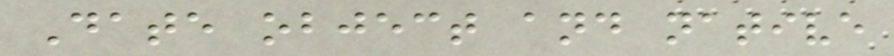Date object and native
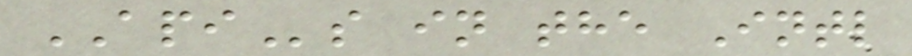APIs in the Intl
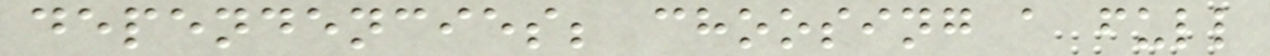dependencies; choosing a full
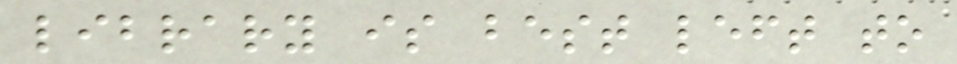library is best left to
